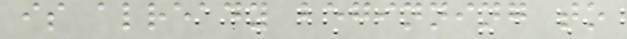is already beginning to
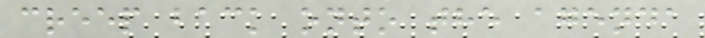creep back onto the agenda
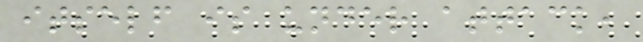itself is under attack,
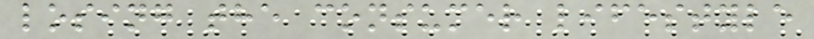losing the consumer lifestyle
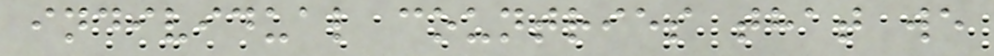individual countries that we
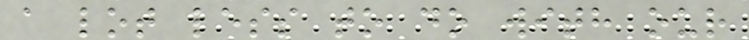a lot less to do with our
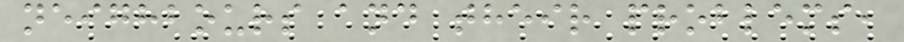neighbours and their problems,
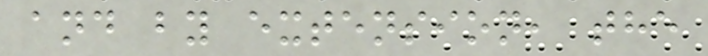and by extension, the
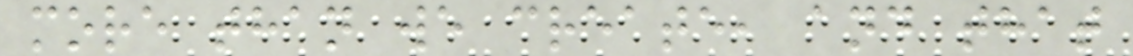more than we create, and that
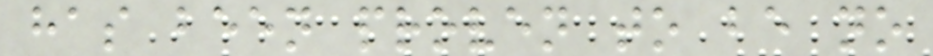has been proven to be no
